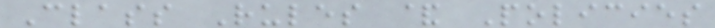Class Rules & Policies
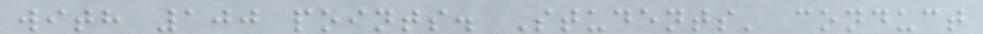with 100 points. Students' conduct
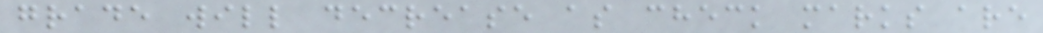grade will decrease as check marks are
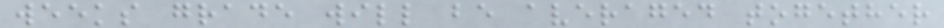weeks grade will be averaged together
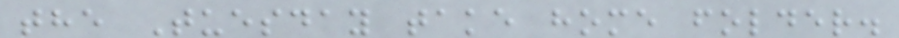the Tuesday take home folder.
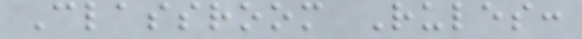Classroom Rules:
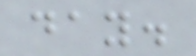day.
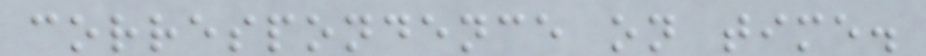correspondence on time.
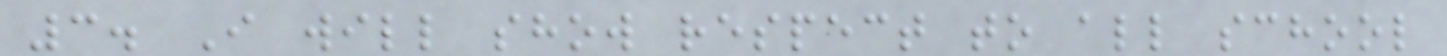3. I will show respect to all school
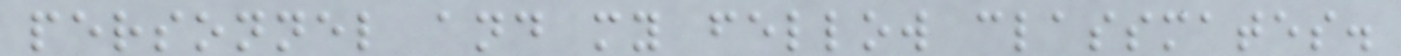personnel and my fellow classmates.
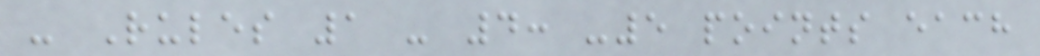- Rules 1 - 4: -5 points each
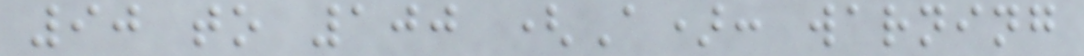90 to 100 (A): warning
